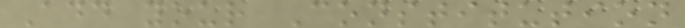Add your Constitution
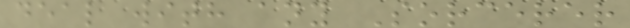deal with any Sorcerer
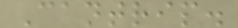Cantrip.
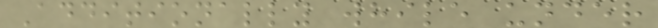Additionally while under
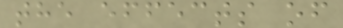the effects of
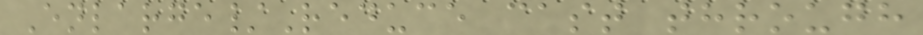Enlarge/Reduce cast through
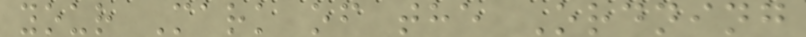your Mark of the Ordning
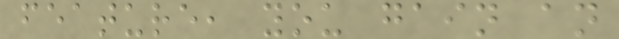feature, you gain an
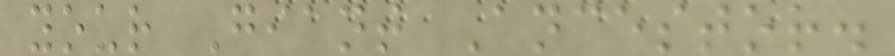your Giant Ancestor.
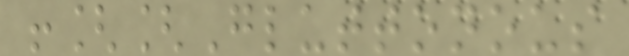![[Gluttonous
